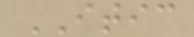ITIC
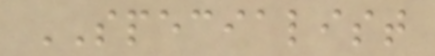SPECIALIST
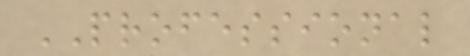PROFESSIONAL
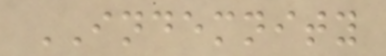INDEMNITY
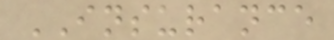INSURANCE
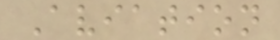Aviation
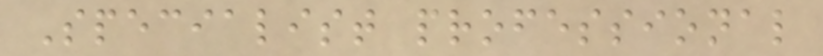Specialist professional
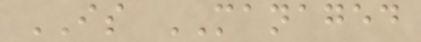IS MANAGED
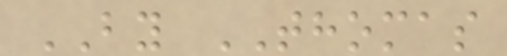BY THOMAS
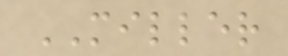MILLER
